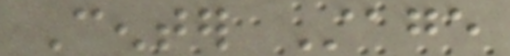Center Stage
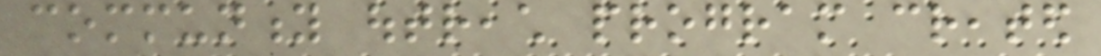community outreach program created
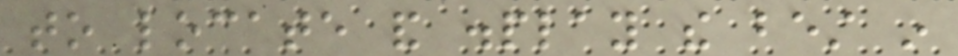to locate and display the best in
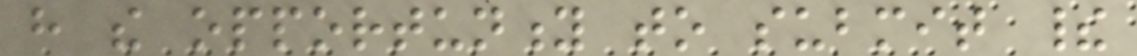have the opportunity to submit their
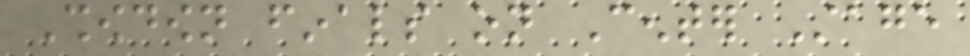Showdown finals on Center Stage
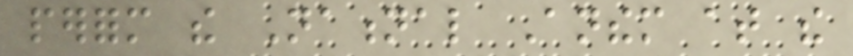perform the National Anthem at the
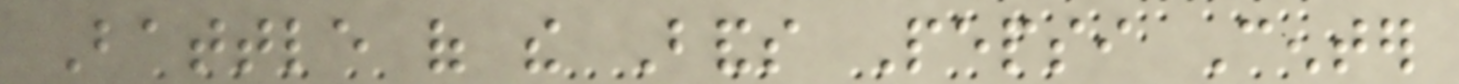Battle of the Bands Pepsi Center
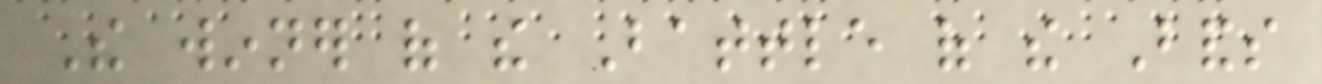The winner of the Battle of the Bands
